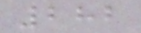282
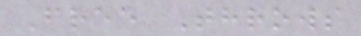Free Throws
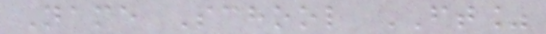Name School FT%
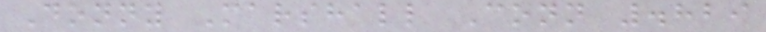Donny Marshall Conn .829
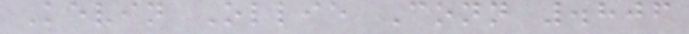Kevin Ollie Conn .806
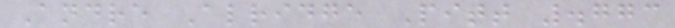Andre Alridge Pitt .773
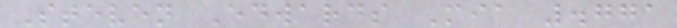Steven Edwards Mia .771
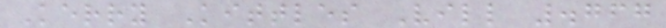Kerry Kittles Vill .767
